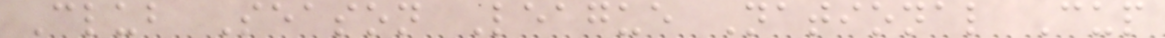Club Season League National Cup
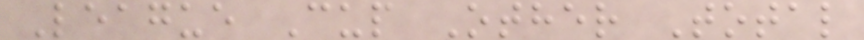League Cup Other Total
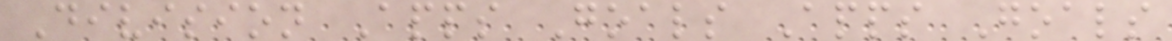Division Apps Goals Apps Goals
